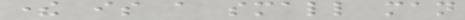there is a small man
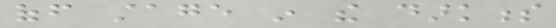off stage in the darkness
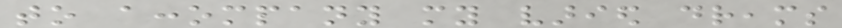to accompany my varied dreams
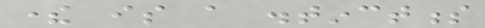there is a distinctness
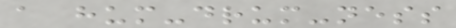a hum-drum-ness
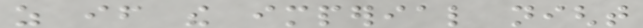as if the imperial night
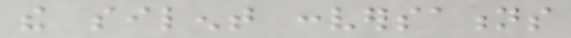the silent conversations
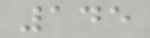145
